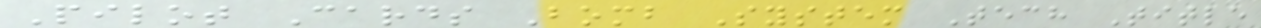Pilot Cards Bomb System Tech Title
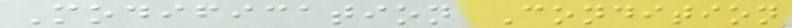Modification Condition
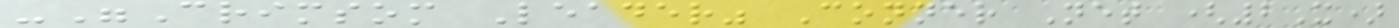-"Crimsom Leader" Conner Net (2X)
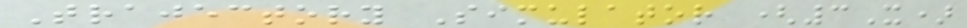Trajectory Simulator (3X)
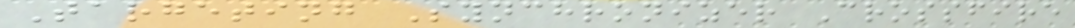Targeting Synchronizer Crossfire
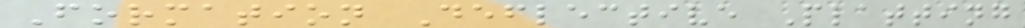Formation Deflective Platting
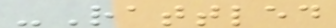-Rattled
